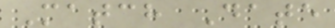Match Date
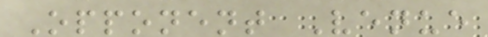Opponent Venue
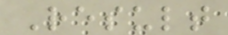Result
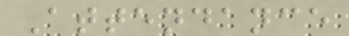Attendance
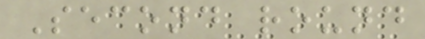Second round
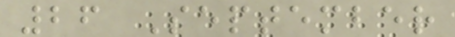26 September
